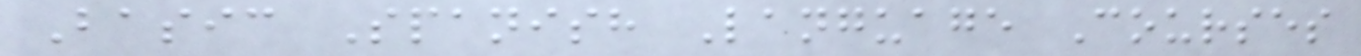Basic Spanish Language Courses
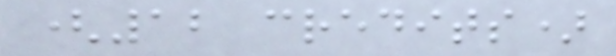(12 credits)
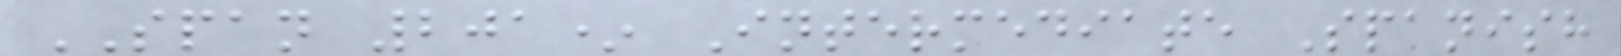SPAN 201* Intermediate Spanish
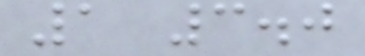1 3.0
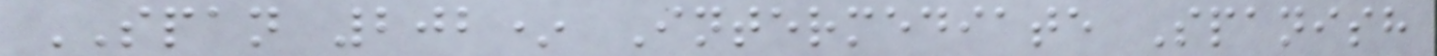SPAN 202* Intermediate Spanish
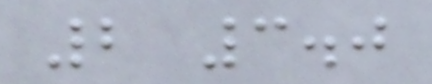2 3.0
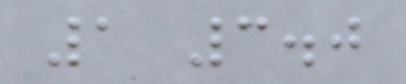1 3.0
